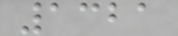1321
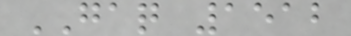GAQ 1512
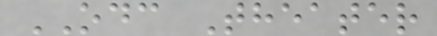ODC Theater
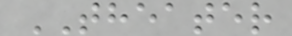THEATER
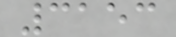3153
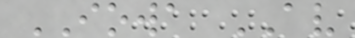IOWA AV
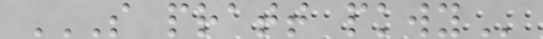S PRATT PKWY
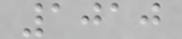1010
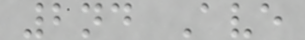2nd Ave
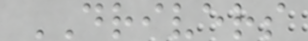DRIVERS
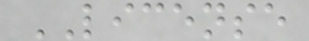LICENSE
